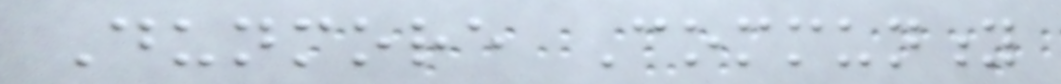Dunmore Community
